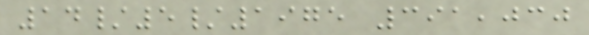14/5/1975 391,030
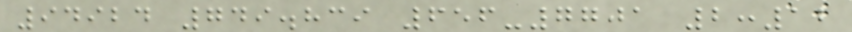94924 749.839 656-7701 2:12
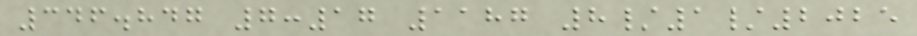346.847 7:17 1187 8/1/2025
